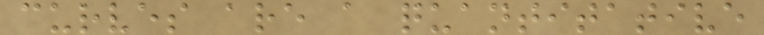curves are a quantitative
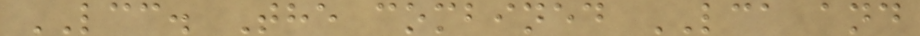LCC. The combined LCA and
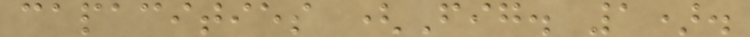capacities (Fig. 1).
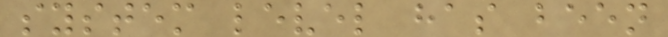system level has been
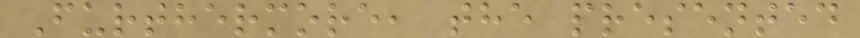Furthermore, the presented
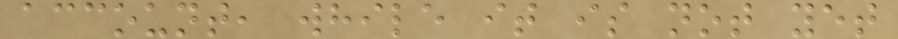account, while it is not yet
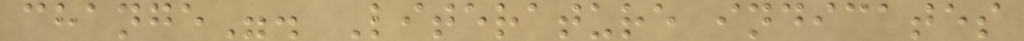change". Literature indicates
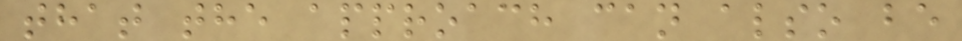that the approach can also be
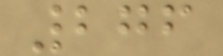276
